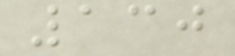130
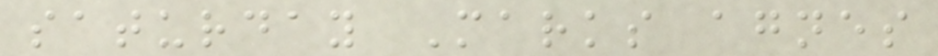saturday Marks agnes
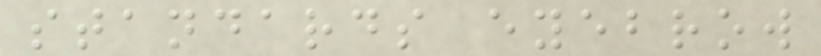standards eyebrow
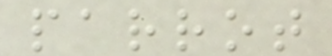parrot
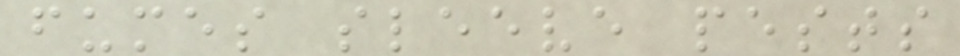fumes sleeve pests
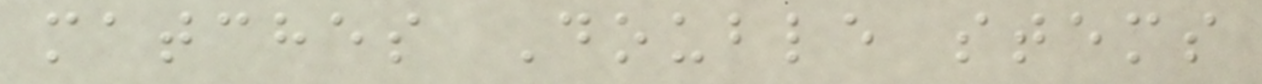matches Double stems
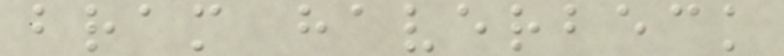bram haverbeck
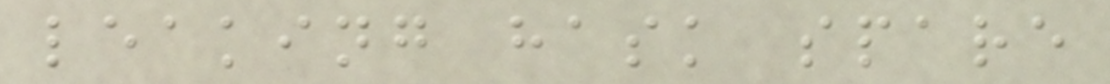leaking hask spare
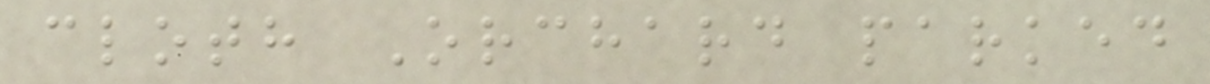cloth Orchard parked
